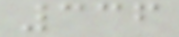336
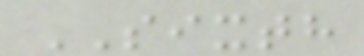SIXTH
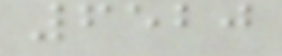6520
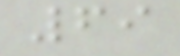69
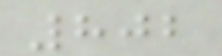802
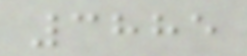3885
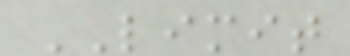LIMIT
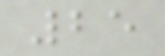25
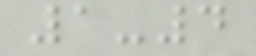1-4
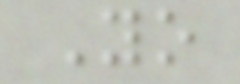Yo
